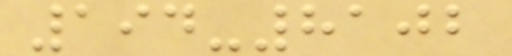194-8102
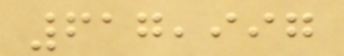617,997
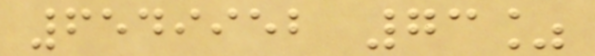6549952 73%
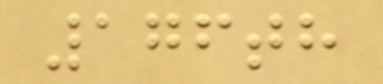176th
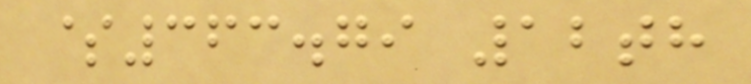$363.79 12th
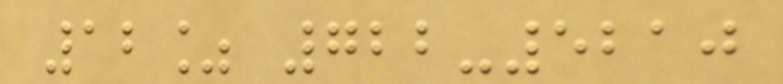12% 722-5210
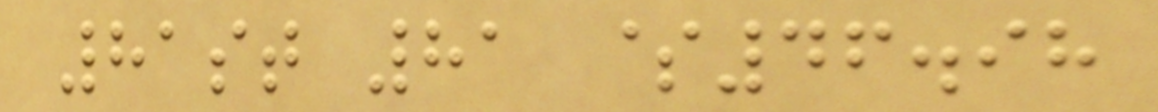81st 81 $46.98
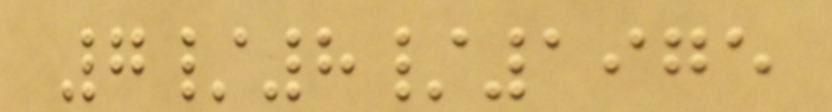7/8/1975
